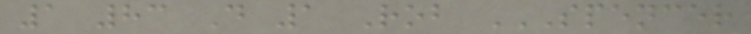1 83 D 1 Rob SPENCER
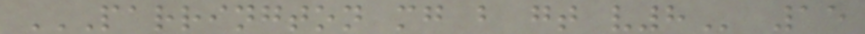PARRINGTON MG B GT V8 15
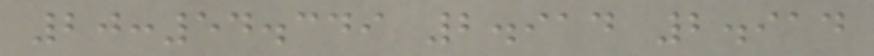20:54.349 2.914 2.914
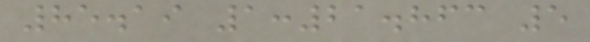85.19 1:21.863 5
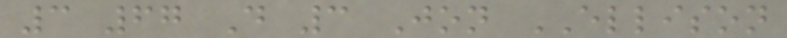3 67 D 3 Jon ELLISON
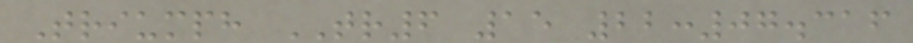Triumph TR6 15 22:07.316
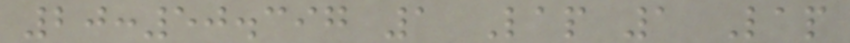20:50.397 1 Lap 1 Lap
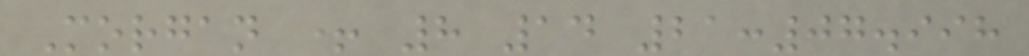Morgan + 8 14 21:07.998
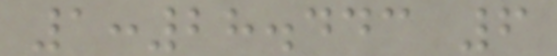1:28.443 6
